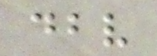dbv
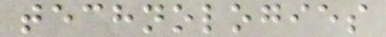technologies
